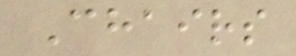Chairs
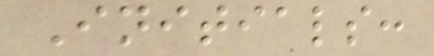Initials:
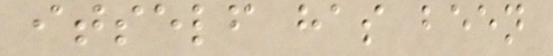itself has been
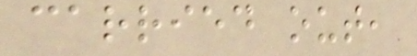carried out,
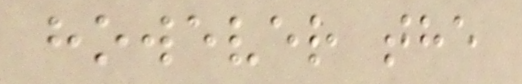however the
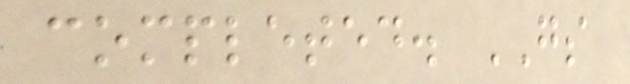completed. GS
